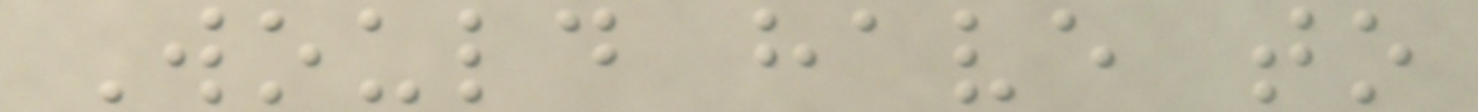Would have to
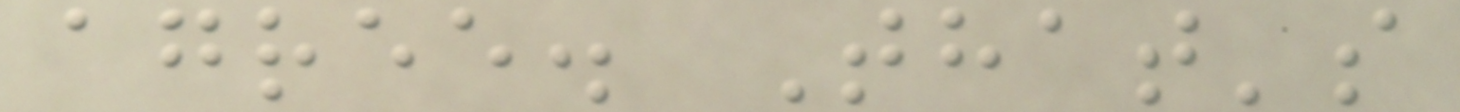agree. That's
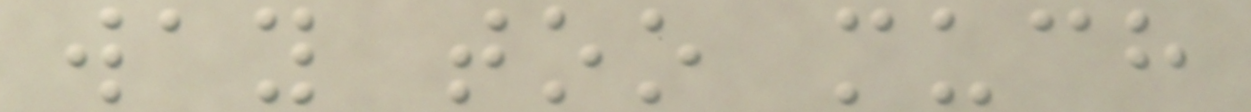way too much
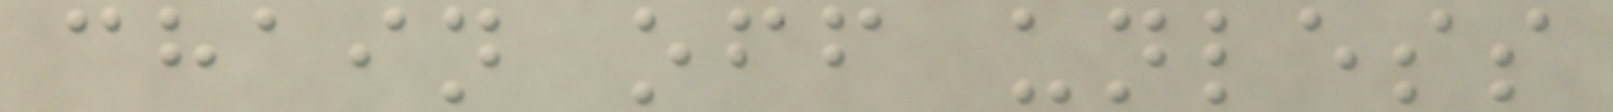chain off unless
